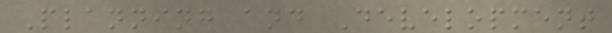Planning and Development
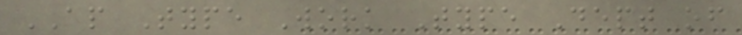AP Type Work Type Dept of
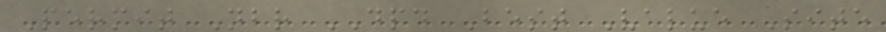Permit Nbr DPD Best Value Site
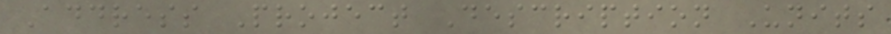Address Project Description Units
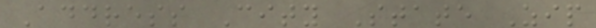Address City State Zip
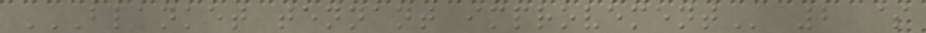BLANKET TENNANT IMPROVEMENT 2 $
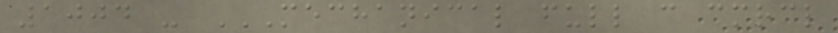1004 - MECHANICAL FULL C CMRCL
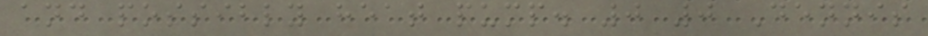and possibly heat pump. 0 0 Dennis
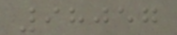98057
